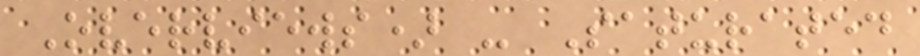Overviews) - Saturated
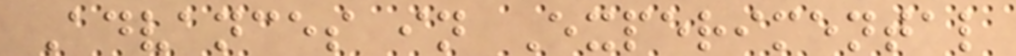Advances in Experimental
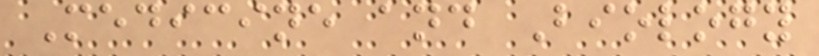Medicine and Biology
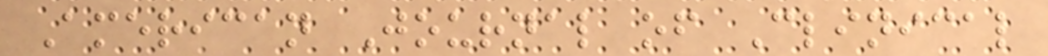American Journal of Clinical
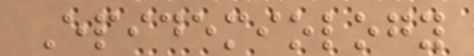Epidemiology
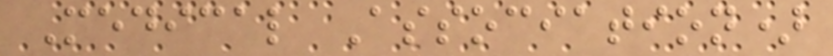Medical Association)
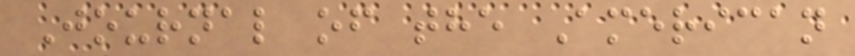Journal of the American
